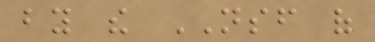by the NSF of
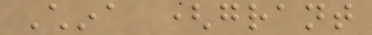China (grant
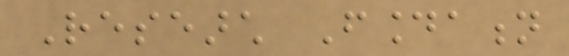Research Foundation
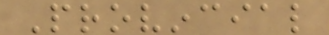Provincial
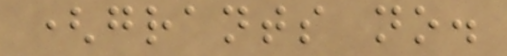(grants no.
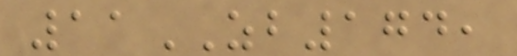11ZB174,
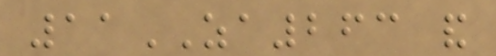11ZA263 and
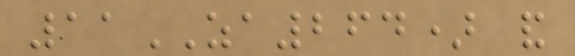11ZA264) and
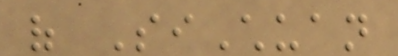of SiChuan
